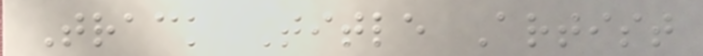Track Title Artist
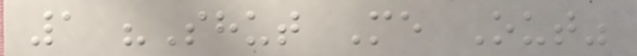1 "Shut Me Out"
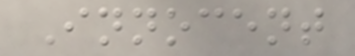Innocent
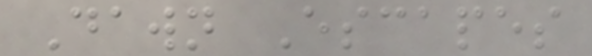Dawn Escapes
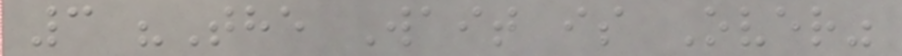3 "The Wait is Over"
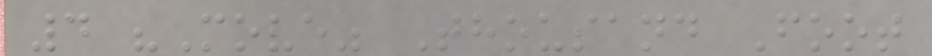4 "Move" Thousand Foot
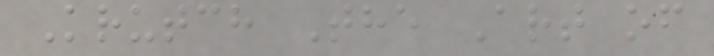Krutch The Art of
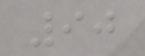90
